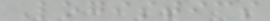Logistics
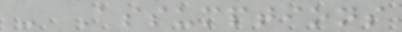- Assumptions
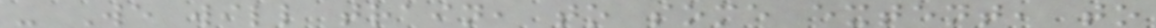- We will train, to some extent, to
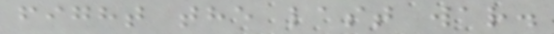fight the last war.
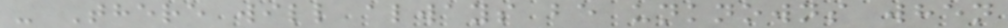- There will always be unknowns when
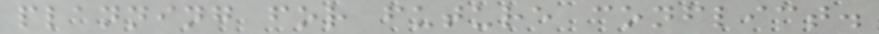planning for future conflict.
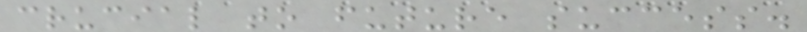crucial to future success.
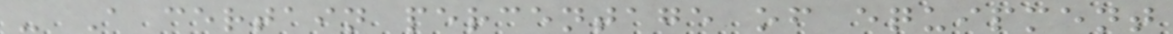- A certain percentage of equipment
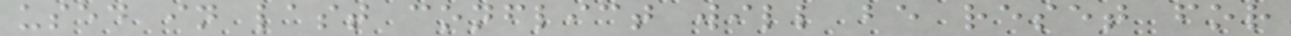used in last conflict will be reset for
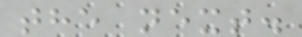the next.
